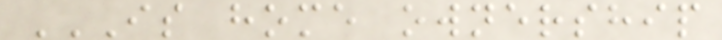IS HOME OWNERSHIP
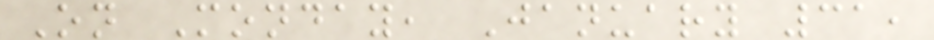On Monday, January 31,
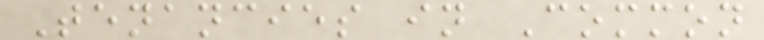Tenancies in Common
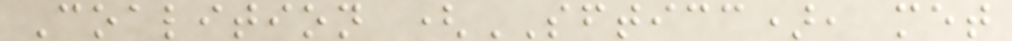Coalition (SFTICC), met
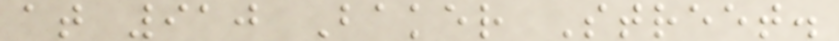at 910 Baker Street.
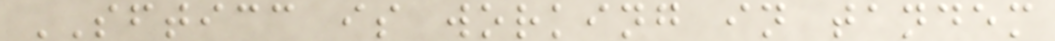SFTICC is working in tandem
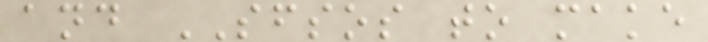and SFSOS to make
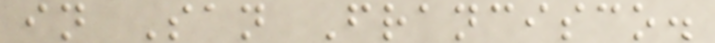in San Francisco.
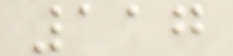117
